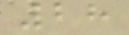28
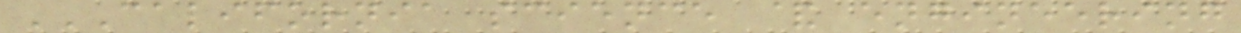CALIFORNIA SCIENCE & ENGINEERING
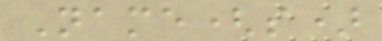Name(s)
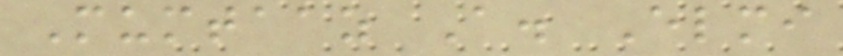Mumtaaz A. Elmi
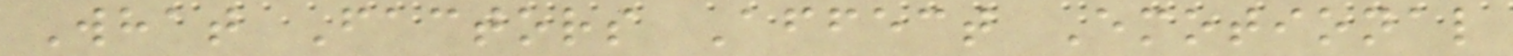What Factors Affect Emotional
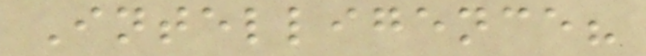Intelligence?
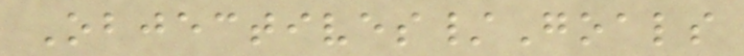Objectives/Goals
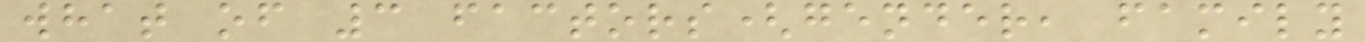what of 3 factors(gender, family
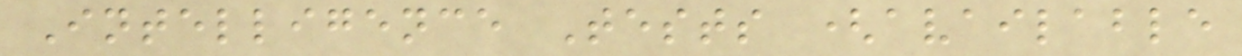Intelligence Tests (available
